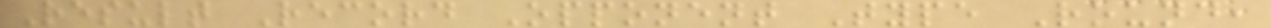Result Record Opponent Type Round,
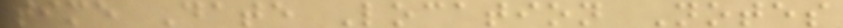time Date Location Notes
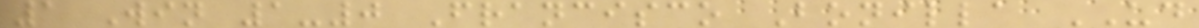1 Win 1-0 Francisco Bonilla UD
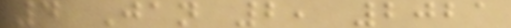4 Jan 2, 2021
